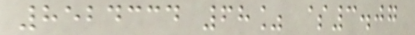8524334 68% $3.07
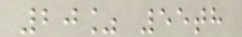20% 55th
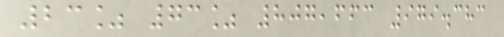23% 73% 807,663 979.383
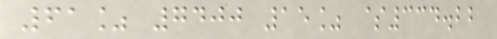61% 7400 15% $334.22
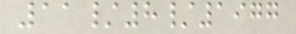11/8/1977
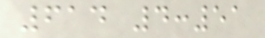614 4:51
